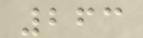263
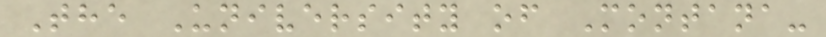The University of Montana-
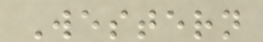Western
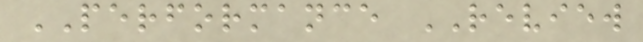PERFORMANCE REVIEW
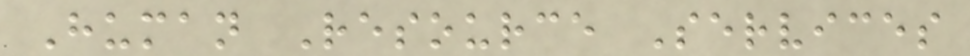Human Resource Services
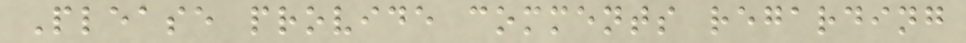Please provide comments regarding
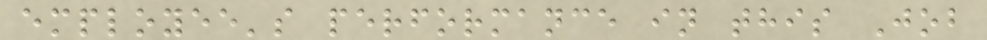employee's performance in this Job
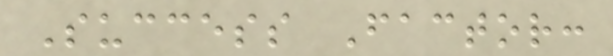Success Factor:
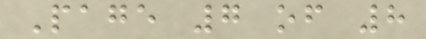Page 7 of 8
